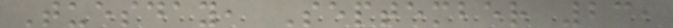Tuesday, September 23,
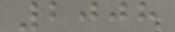2008
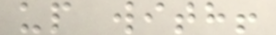up with!
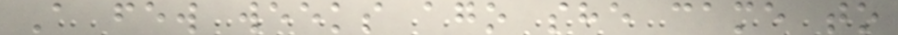A few weeks ago she came to
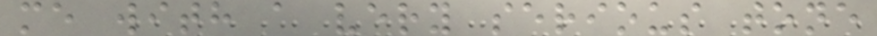me with a very serious tone
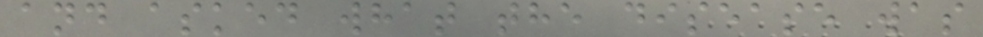and asked what the disease was
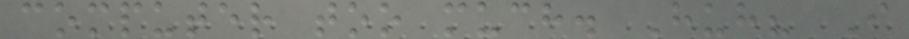computer too much. Huh? I
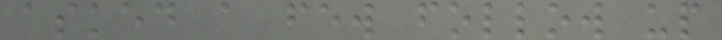asked a few follow up
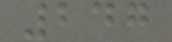247
